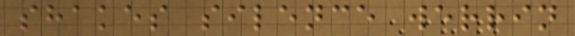shakes silence werrin
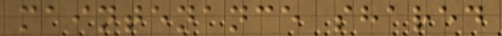maintenance shared
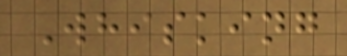Whisking
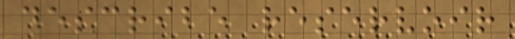describe reservoir
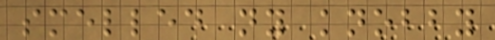smelled ny knobby
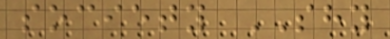society SHY
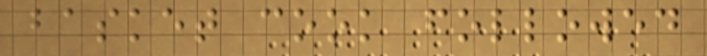basket cook followed
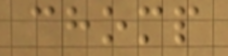chomp
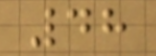48
